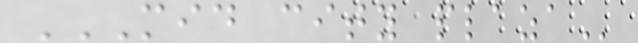MID CITY PLAZA
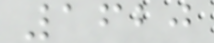1620
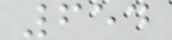654
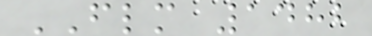FLM 1482
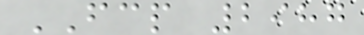FCP 2987
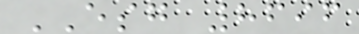ESG 8696
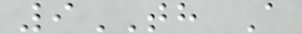9TH A
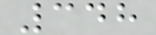348
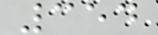354
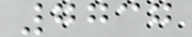7737
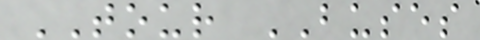TOUR BUSES
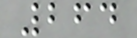264
